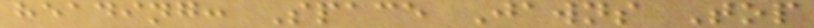heading: Space Jawns Top
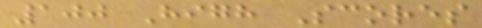100 High Scores
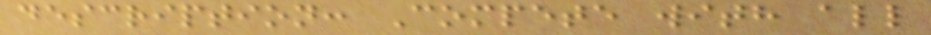description: Compete with all
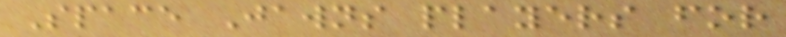Space Jawns players for
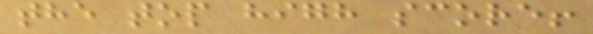the top high score!
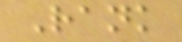Rank
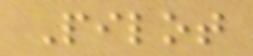Pilot
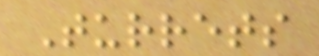Turrets
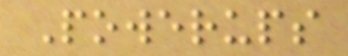Powerups
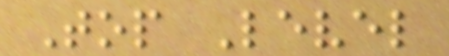Top Level
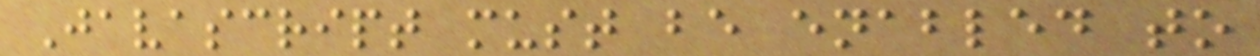Javascript must be enabled to
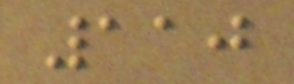110
